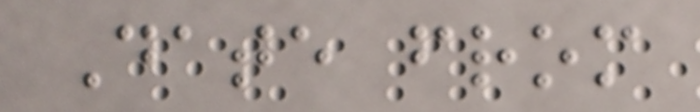Date from
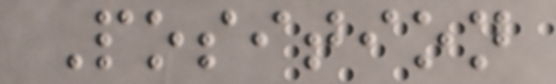Position
